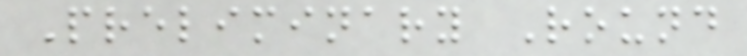Preliminary Round
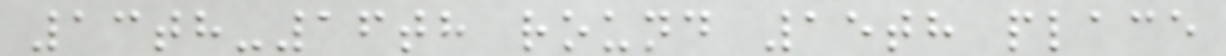13th-16th round 15th place
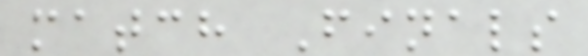match Finals
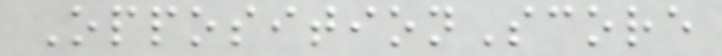OppositionScore
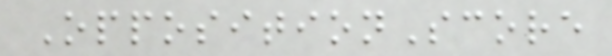OppositionScore
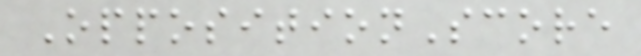OppositionScore
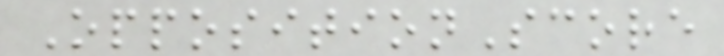OppositionScore
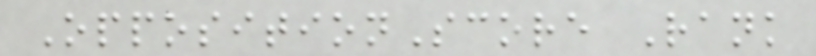OppositionScore Rank
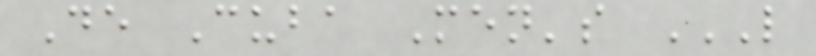De Cuba Men's L
